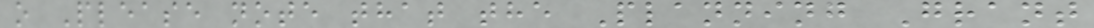o Please note that the Planning Grant
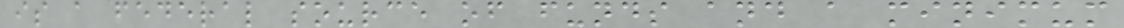is a federal source of funds and a minimum
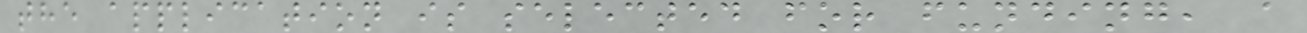the application is selected for funding, a
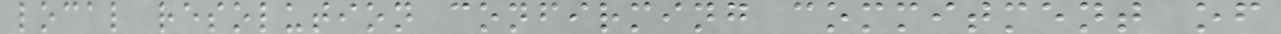local resolution confirming commitment of
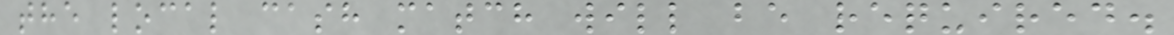the local cash match will be required.
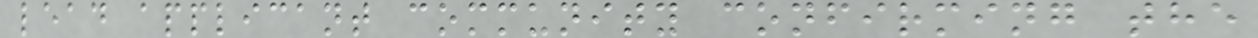lead applicant community confirming the
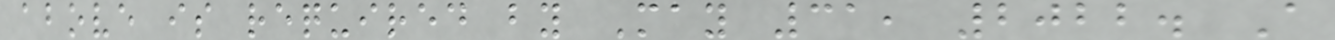above is required by May 31, 2022. A
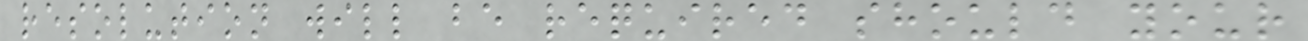resolution will be required should your
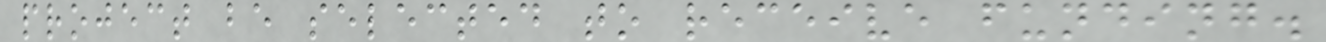project be selected to receive funding.
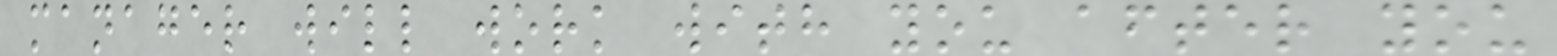manager will work with you after you
